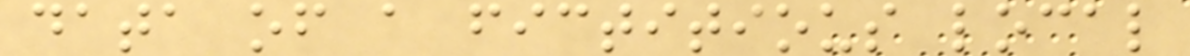data of a fictitious local
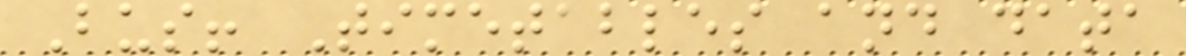Bus! Timetables and data
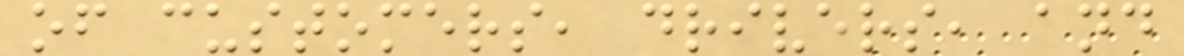of customers, drivers, and
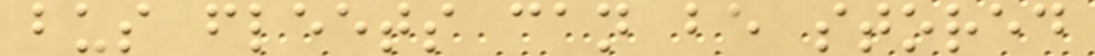bus fleets can be stored
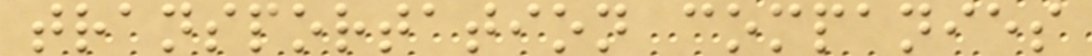transportation companies
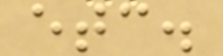etc.
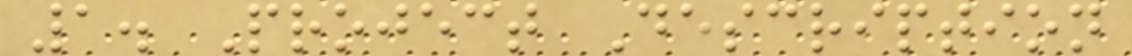1. Project Description
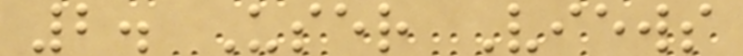2. User Views
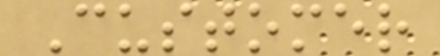Customer
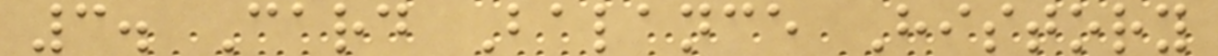3. Card Balance History
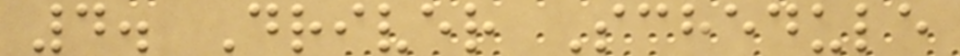4. Driver Schedule
